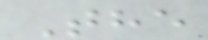The
